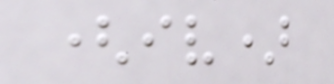(iv)
